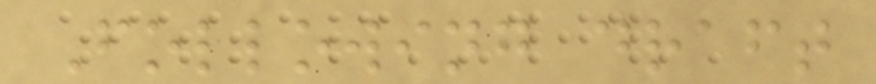Following draft
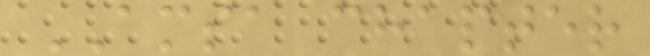AMSA chapter
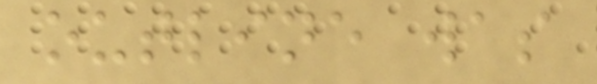outline was
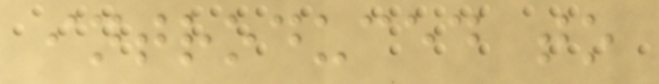introduced to
